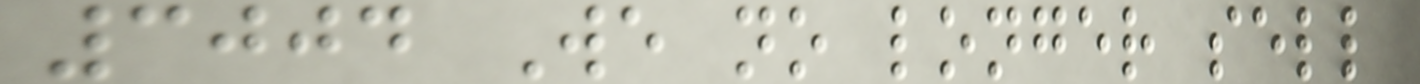3004 We no longer sell
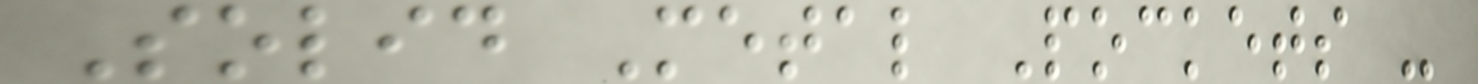Solid Metal Pockets -
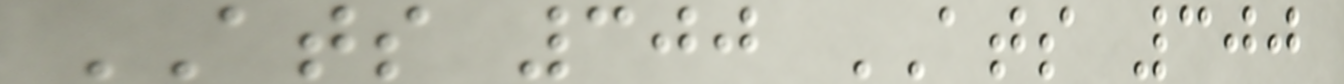ATS 300 ATS 300
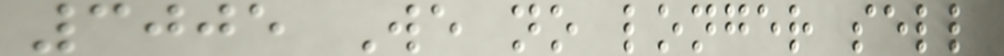3005 We no longer sell
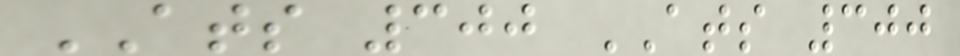ATS 300 ATS 300
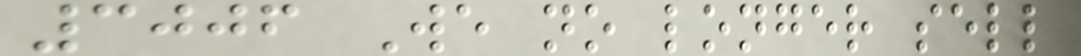3006 We no longer sell
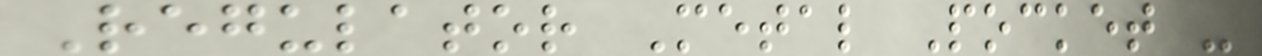Regulator Metal Pocket -
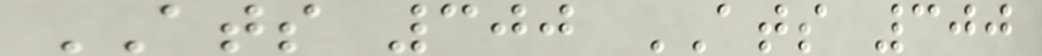ATS 300 ATS 300
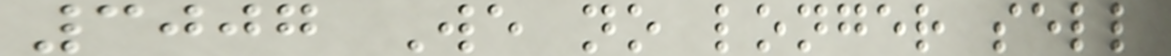3007 We no longer sell
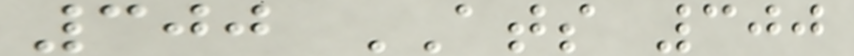300 ATS 300
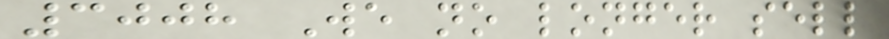3008 We no longer sell
